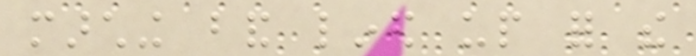marching band lined up for the
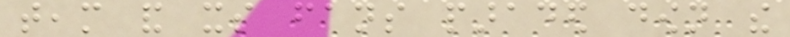team and its fans paraded down the
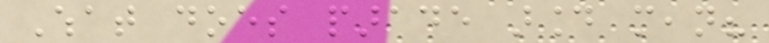What does parade around mean?
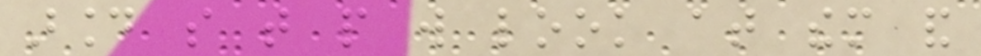around so that people will look at them and
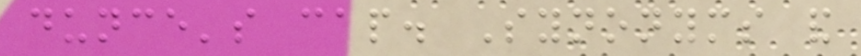dunce's cap. Synonyms and
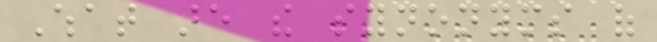What are the synonyms of
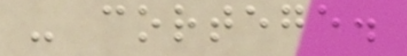- cortege.
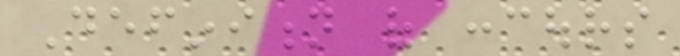Definition of concours
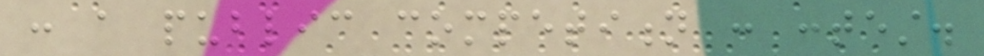: a public competition : contest.
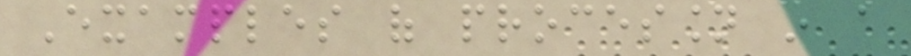Examples of procession in a
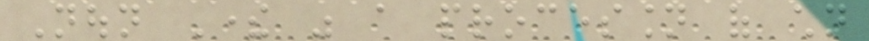Noun There was a procession of children
